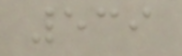539
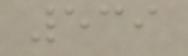539
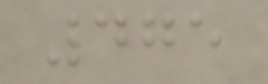475
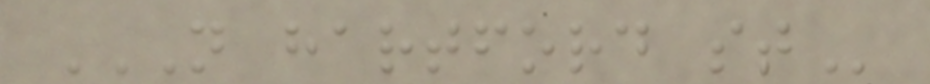N HARTFORD ST
